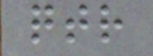qtr
